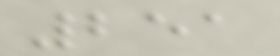251
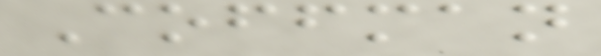Coffman
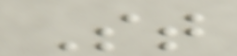St
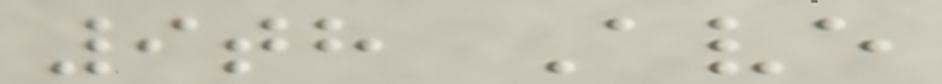9th Ave
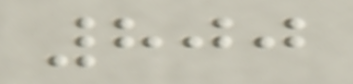800
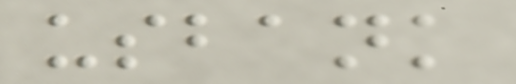usbank
